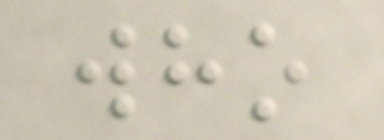who
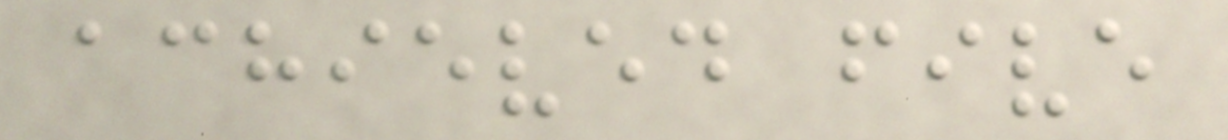achieved five
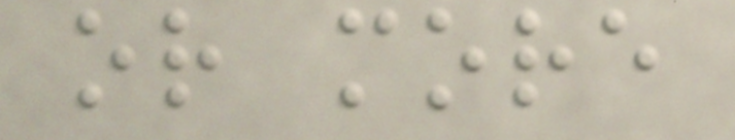or more
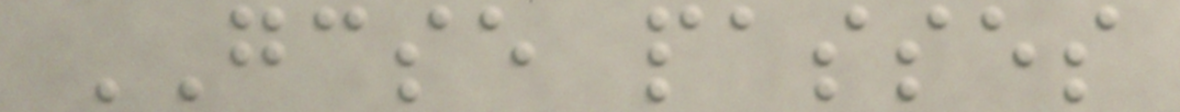GCSE passes
